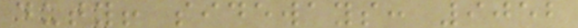duty! sideways: 9052
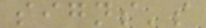signs's
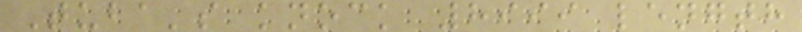Tuba's knock 8999 length
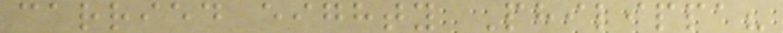carried eighty Philippa?
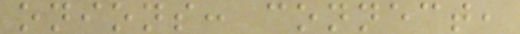onions: connect,
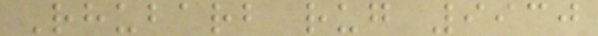Rhubarb rug 9930
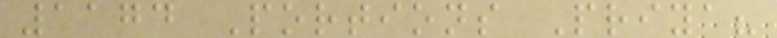1174 Portions Priya?
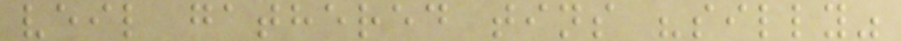veil gathered tins "silly"
